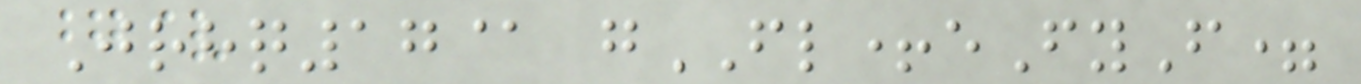Jrhq17@ gFL+eFyF=
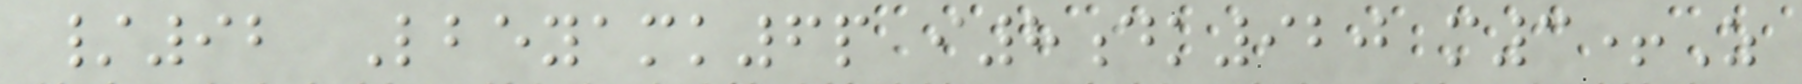/92 Lbeyamk6p i8dk920 m3+Z
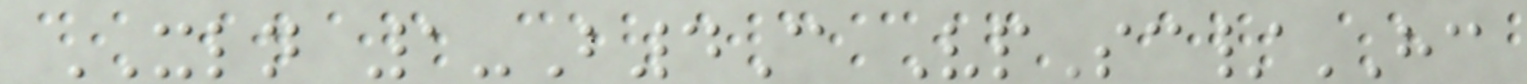XLN 1-B4C VpSc/HC
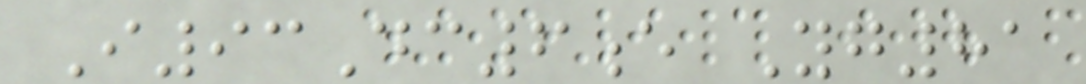I93Dc6e Yg81
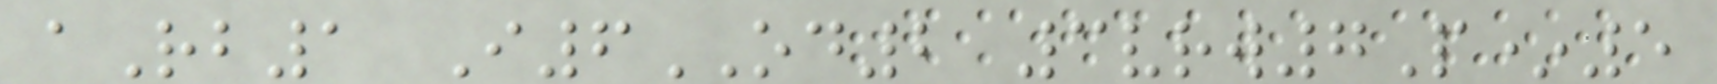aRb1 I6OD2 3vrw7P*5
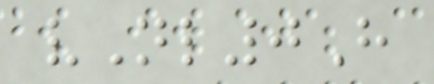vNl0H
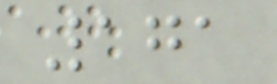171
